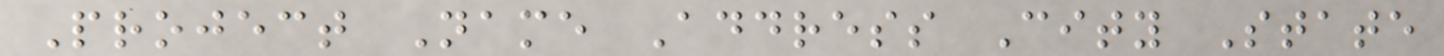Project Name Address City State
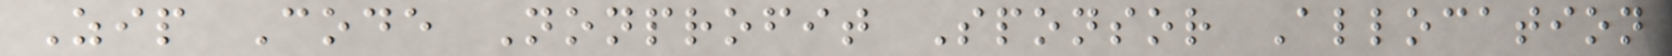Zip Code Nonprofit Sponsor Allocation
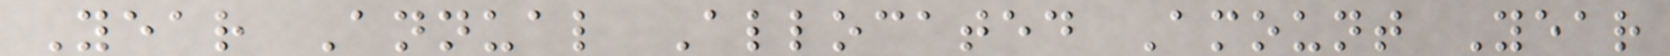Year Annual Allocated Amount Year
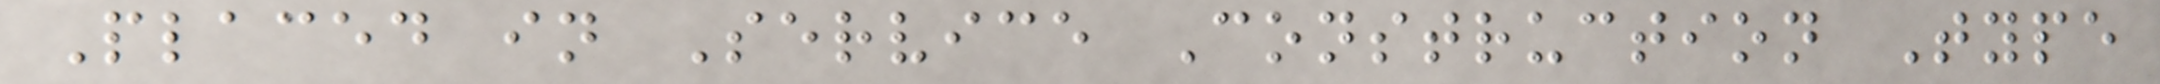Placed in Service Construction Type
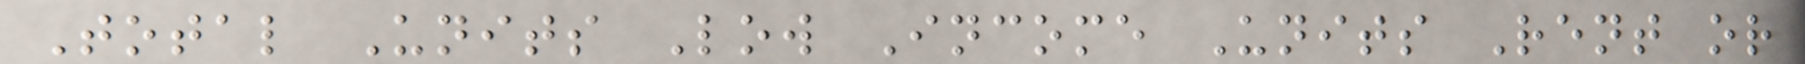Total Units Low Income Units Rent or
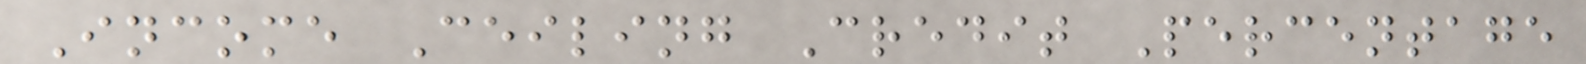Income Ceiling Credit Percentage
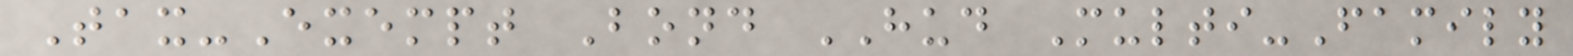Tax-Exempt Bond HUD Multi-Family
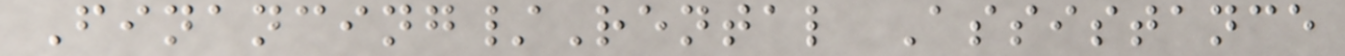Financing/Rental Assistance
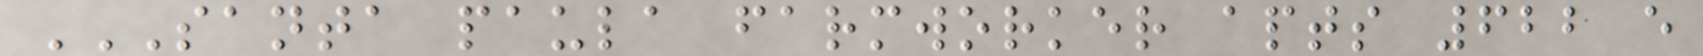SANTA PAULA FARMWORKER APTS 622 E
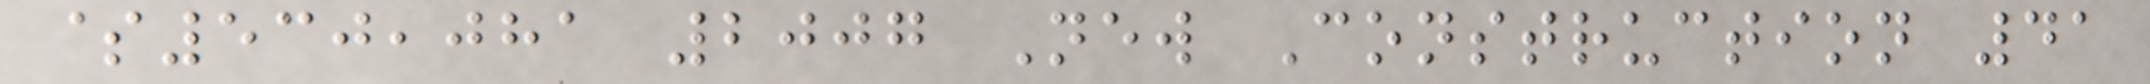$530,081 2007 New Construction 41
